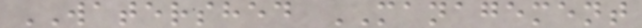WATERSHED MANAGEMENT
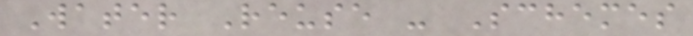Water Reuse - Schemes
